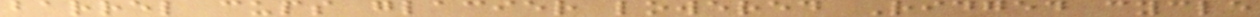barrel cups glacier lowered Ridged cycle
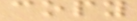copy
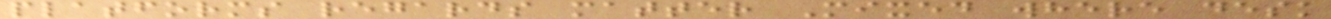platforms regards matter Mixed where desk
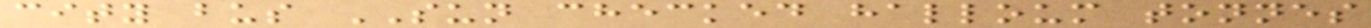city bus SUN checked halloum tonnes
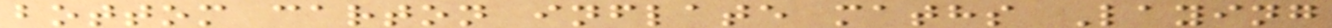bottom carton inflate maths Laying
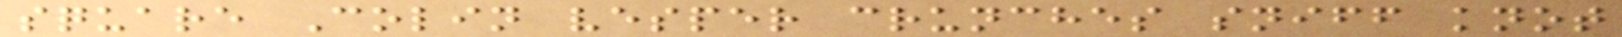square Colin vesper crunches sniff knot
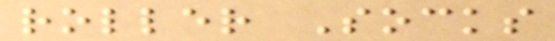roller Socks
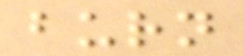burn
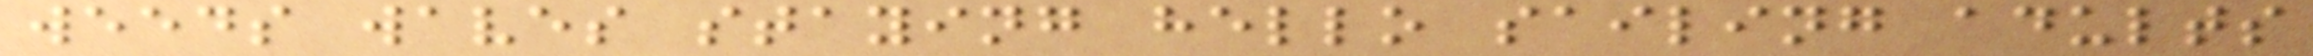weeds waves staying hello sailing adults
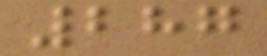287
